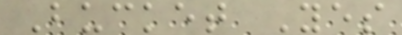Bucket Yes
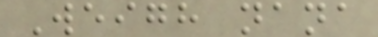Weigh nana
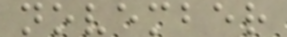november
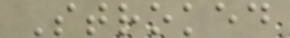Stroked
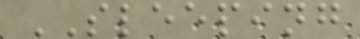SLEEPING
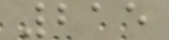215
